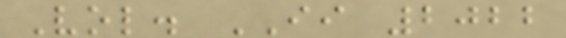Vol. II 2022
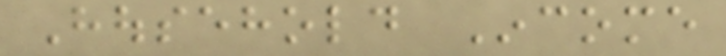Household Income
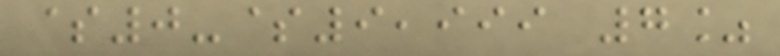$0-$9,999 7%
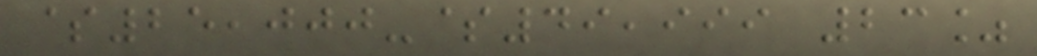$25,000-$49,999 23%
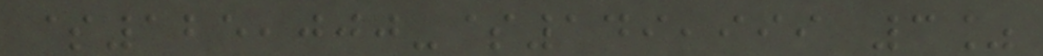$125,000-$149,999 3%
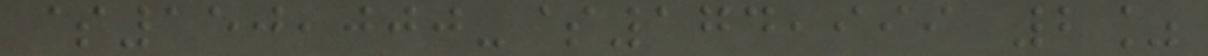$150,000-$174,999 2%
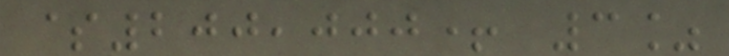$200,000+ 3%
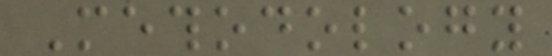Methodology
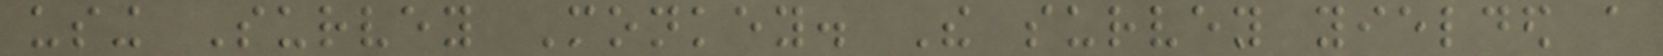using Survey Monkey. The survey yielded a
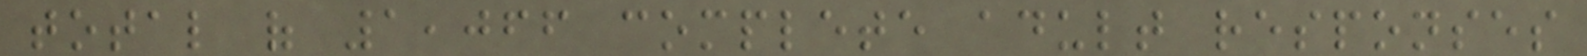total of 1,066 complete adult responses
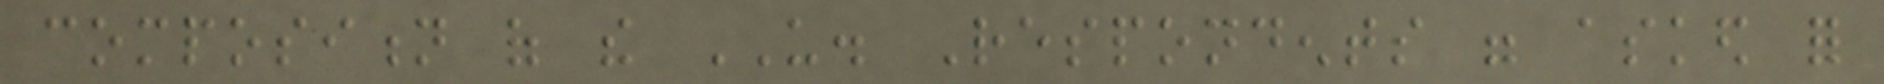composition of the US. Respondents were asked for
